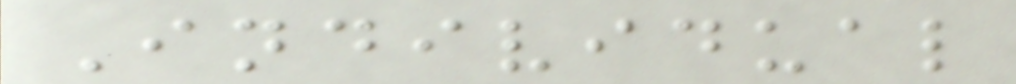Individual
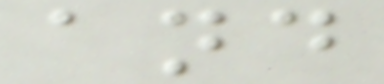and
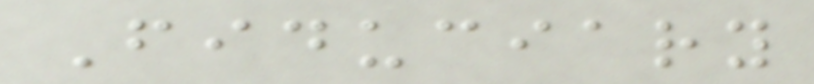Fiduciary
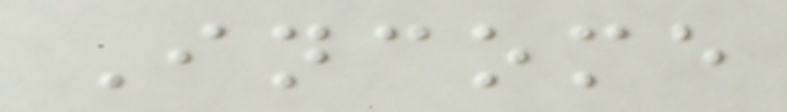Income
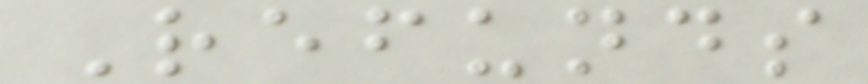Refunds
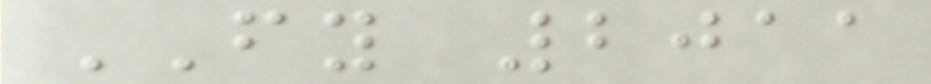FY 2011
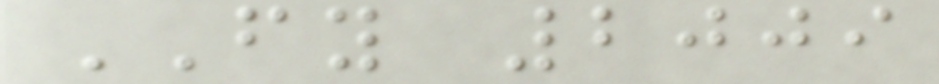FY 2009
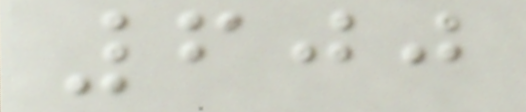600
